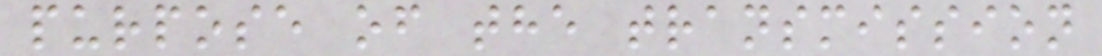purpose of the transmission
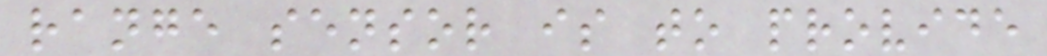range sensor is to provide
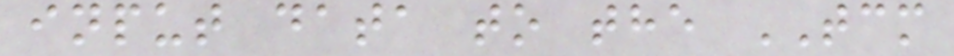input data to the TCM
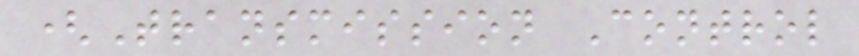(Transmission Control
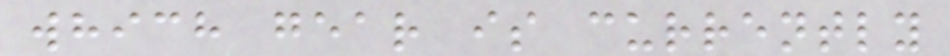which gear is currently
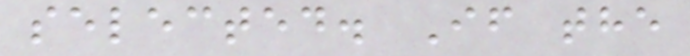selected. If the
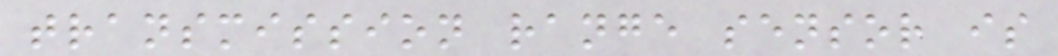transmission range sensor is
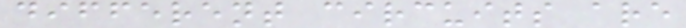different circuits are
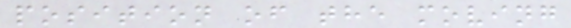position of the moving
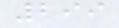299
